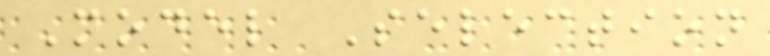Model Selection
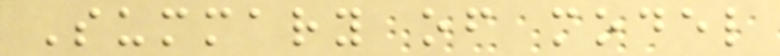Summary of model
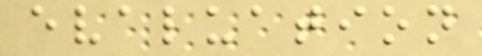evaluation
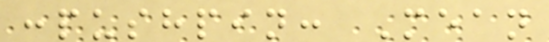:pushpin: Mean
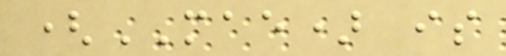(MAE) is
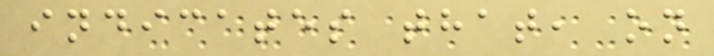indicates that, on
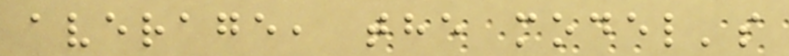average, the model's
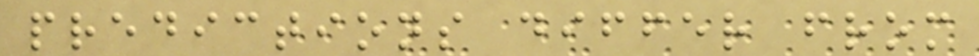predictions differ from
